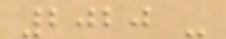2020 -
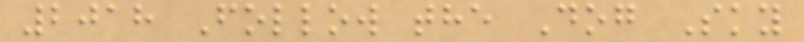2018 Follow the Dog Sky
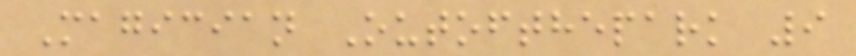Magician Outofthepark 9
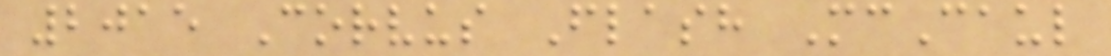2015 Corvus Flash McCaul
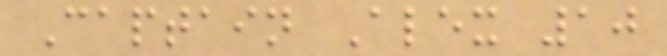Captain Alex 10
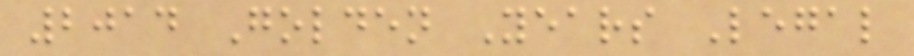2014 Golden Years Legal
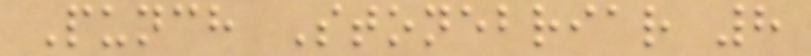Punch Stonebriar 8
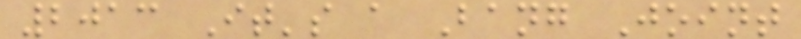2013 It's a Bang Joint
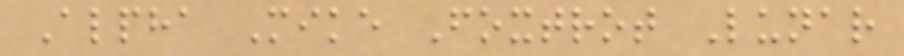Alpha Mike Foxtrot Lunar
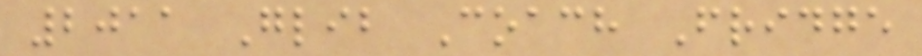2011 Glib Coach Fridge
